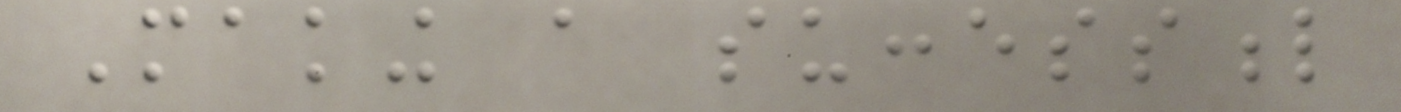Making a successful
